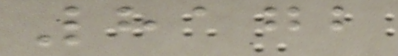8172
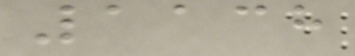1138
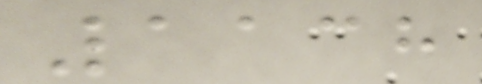1138
